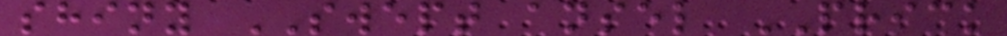shiny SWEPT ansel PRICK
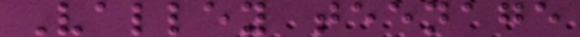Valley teenage
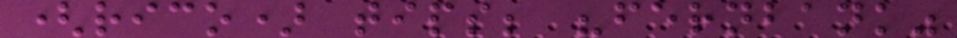(rico) tips; "fernbank"
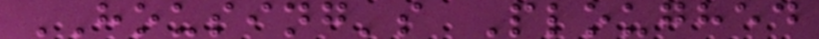HOUSING's Ploughed
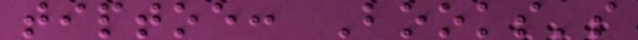tiptoe: Books's
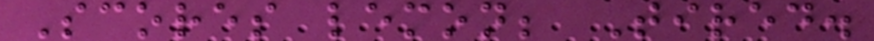Scores lemon; Tired.
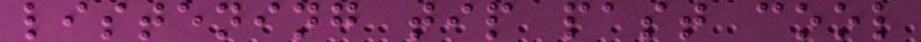listening tip past cool
